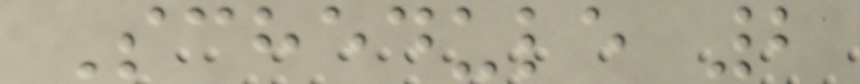Schedule 2
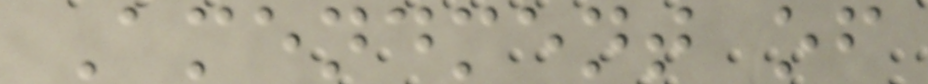Amendment of
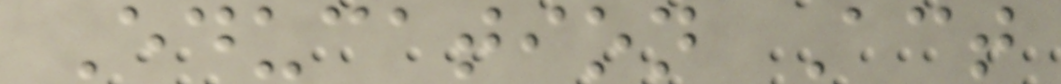Education Act
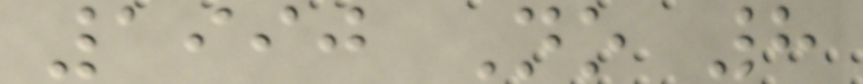1990 No 8
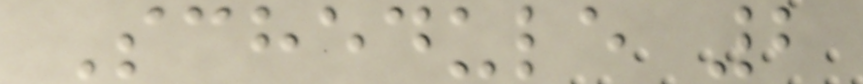Schedule 2
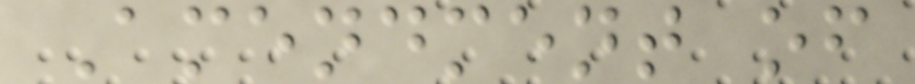Amendment of
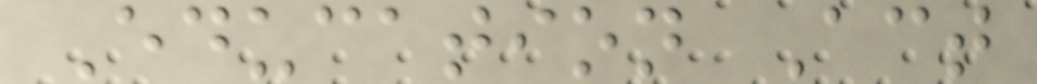Education Act
